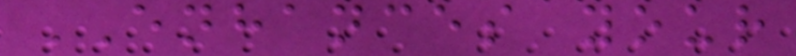ENHANCES your
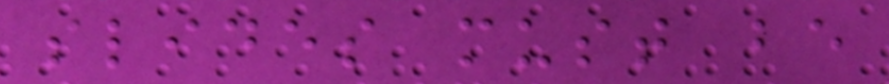slides must be
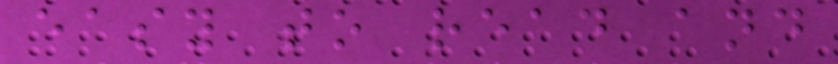easy to read and
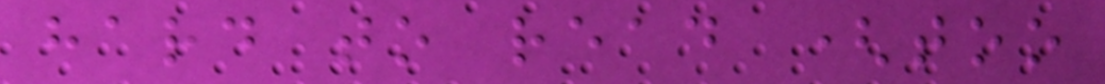hard to read (too
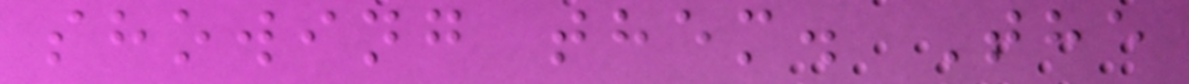showing them. The
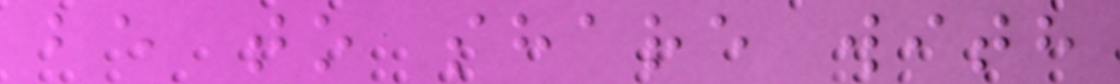be to share with
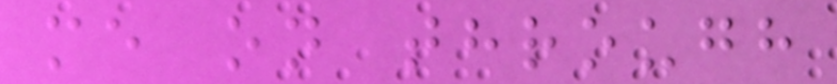me on through
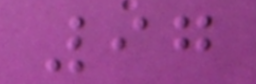97
